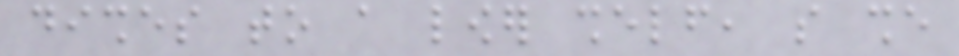dishes to a lower shelf, so she
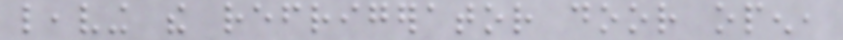leaving the refrigerator door open,
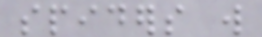spiders will
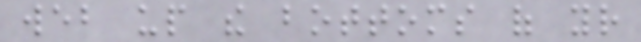web up the bottoms of your
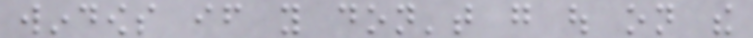windows if you don't go out on the
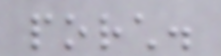porch.
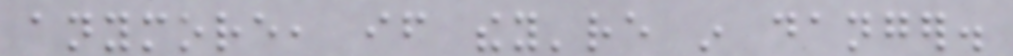anymore, if they're in danger.
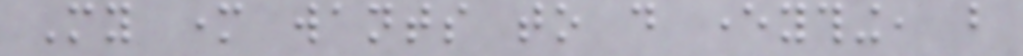My mother wants to do everything, but
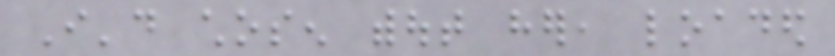I'd chosen without her, loaded
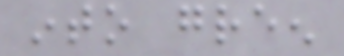into green
